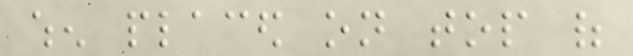when placed on top of
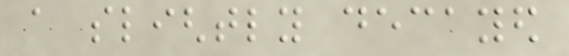a slightly decayed
